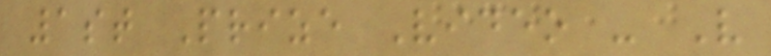1st Prize Video - V
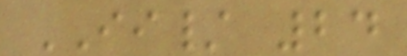II/ 24
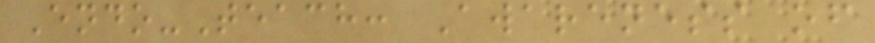Endo-Teach: Awareness of
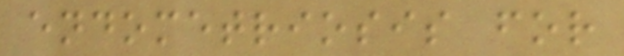endometriosis for
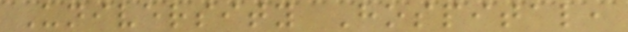University Hospital,
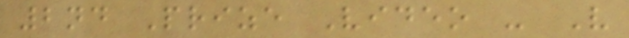2nd Prize Video - V
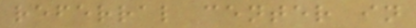referral center in
